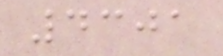4301
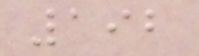192
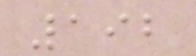192
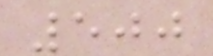500
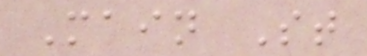Main St
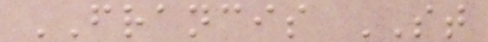FRANCIS ST
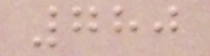780
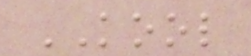KOOL
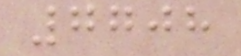7708
